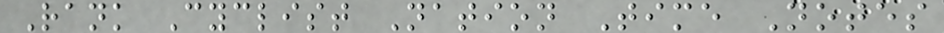Rank Cyclist Nation Time Notes
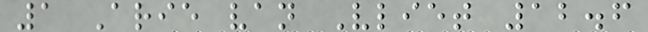1 Arie van Vliet 12.6
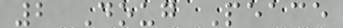2 Doug Peace
